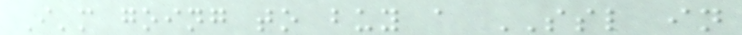I'm going to buy a SSL in
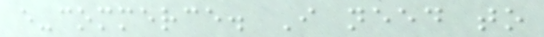e-commerce. I need to
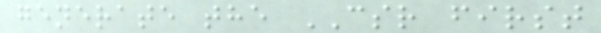generate the CSR first
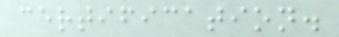certification.
